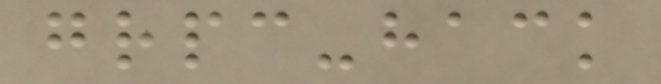grpc-hack
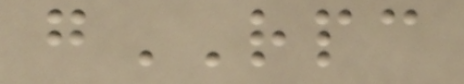gRPC
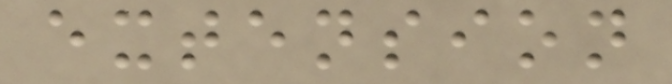extension
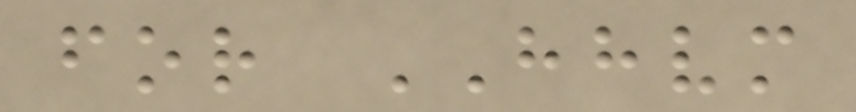for HHVM
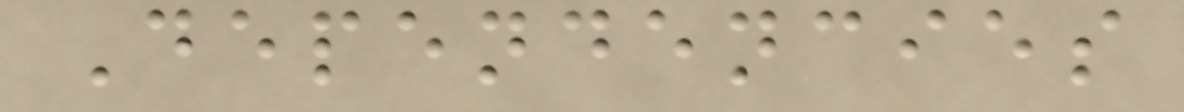Dependencies
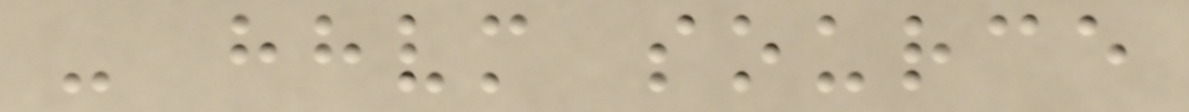- hhvm source
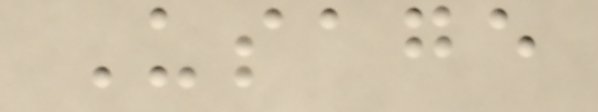Usage
